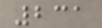231
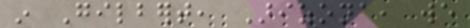in Gilbert, Arizona, we
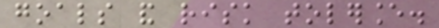goals and risk tolerance.
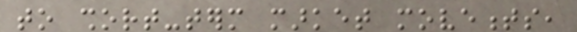to short-term market movements,
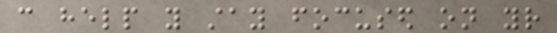can help you stay focused on your
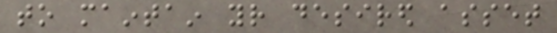to maintain your desired asset
